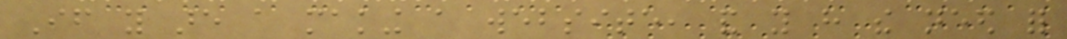If you are a making a website, and you have the need for
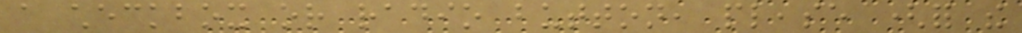a checkbox or radio button, please (for the
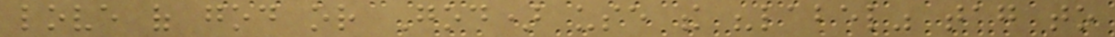love of god or God) use the "label" tag to
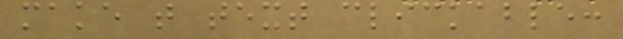make that text clickable:
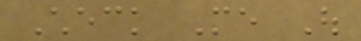Check Me Out
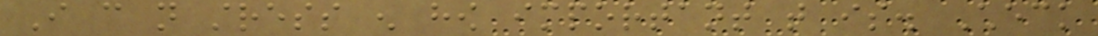I can not stress enough how important that is. Check
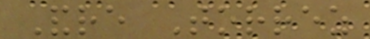Andre Torrez
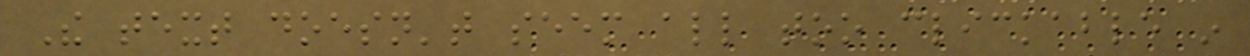The text doesn't seem all too clickable in
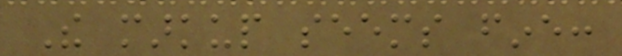The markup seems fine:
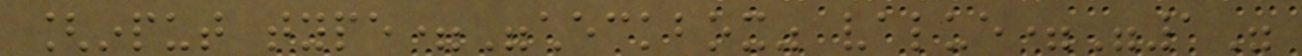[input type="checkbox" value="1"
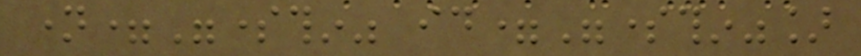name="somethin" id="somethin"]
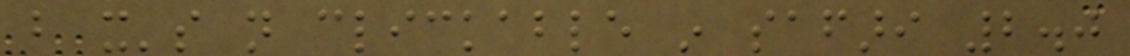but it's not clickable in safari 2.0
